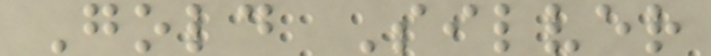Gold Silver
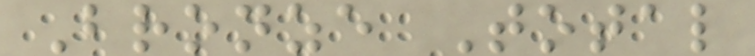Bronze Total
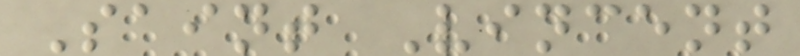Saint Vincent
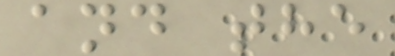and the
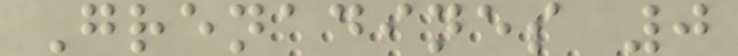Grenadines 0
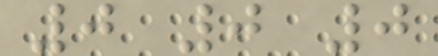0 0 0
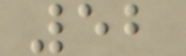52
